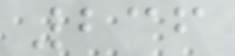236
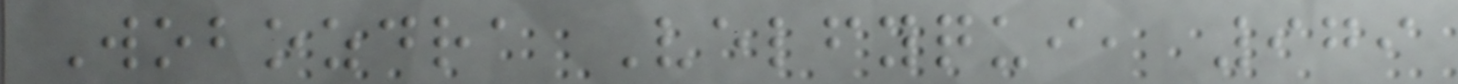Wobozdra Velfyqui, 979
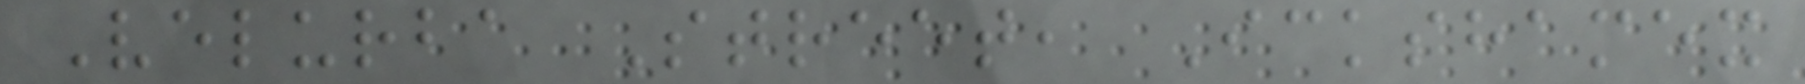Velurba Street, Ickshamex
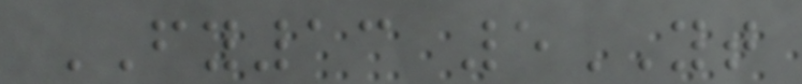FY13 5YT
